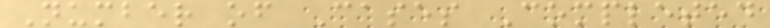Number of Cases Completed
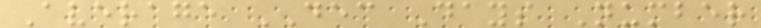Average DEC Days Number
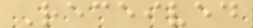Received
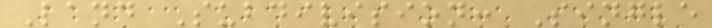Land Subdivision: Single
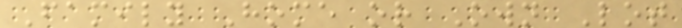Family Home or Own Lot
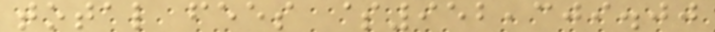total fees $952,309.00
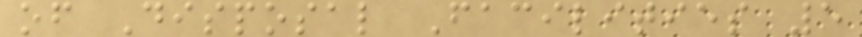of Disposal Facilities 5
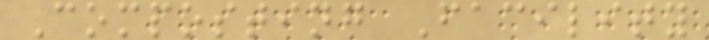Composting Facility
